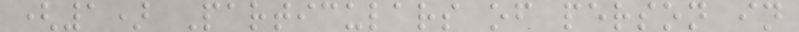(1) Particulars of person in
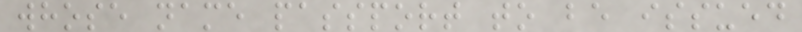whose name passport to be issued
